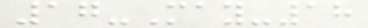17-May-18
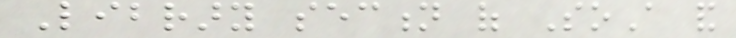Library section of SoA and
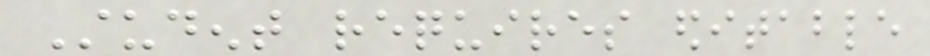Student requires editable
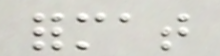format
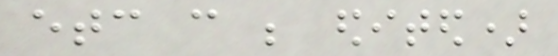etc can be edited)
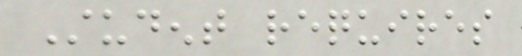Student requires
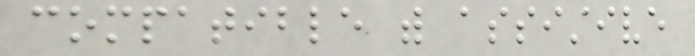compatible with assistive
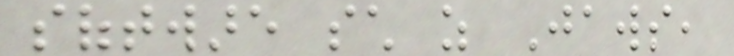software such as Jaws,
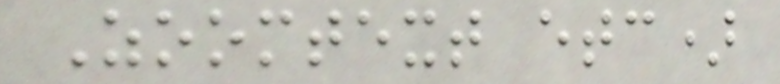Zoomtext etc)
